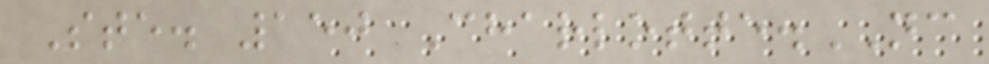Ste. 150 Charlotte.NC
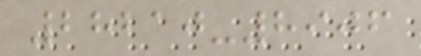28210-8906
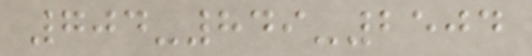704-849-2504
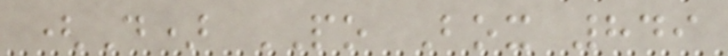(D) PO Box 849
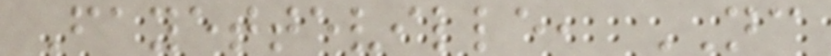Fayetteville, NC
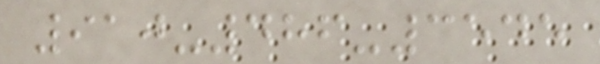910-486-3545
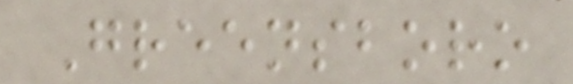Greensboro
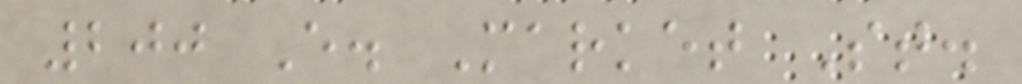200 E. Market St.
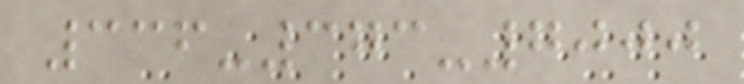336-373-7000
